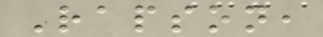Rapson,
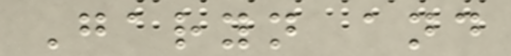Garyn and
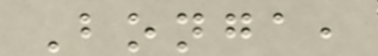Bonga,
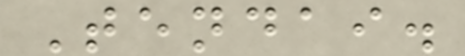Tendai.
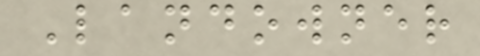Landowner
